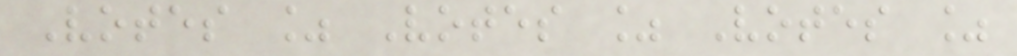Votes % Votes % Votes %
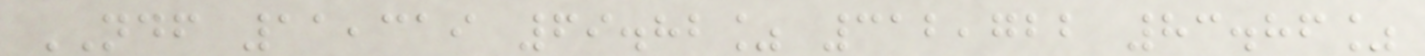NDF 11,319 69.82% 312,722 83.86%
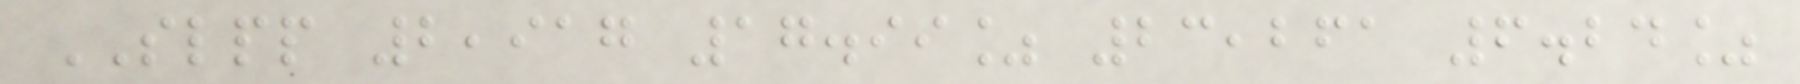SLPP 2,917 17.99% 23,261 6.24%
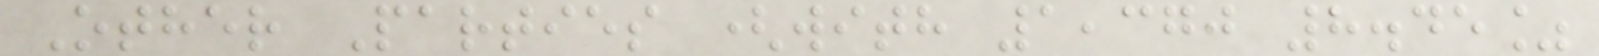Other Parties (with 1,370 8.45%
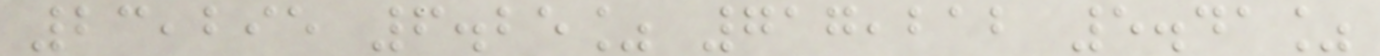23,295 6.25% 717,212 5.41%
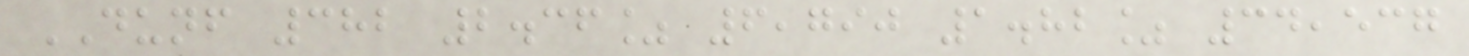DUNF 382 2.36% 6,790 1.82% 34,537
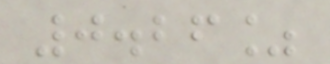0.26%
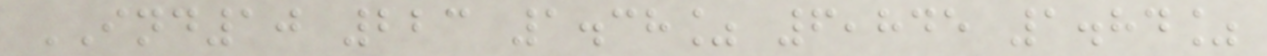IND10 223 1.38% 6,845 1.84%
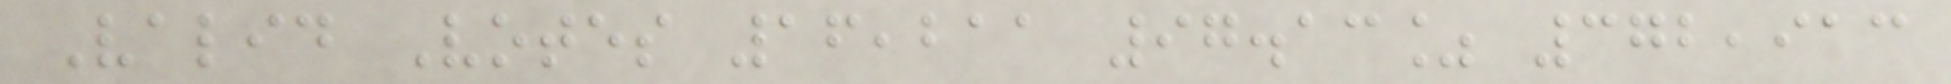Valid Votes 16,211 97.13% 372,913
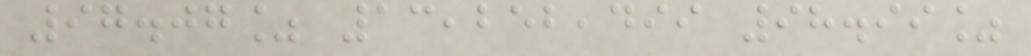97.07% 13,252,499 98.99%
